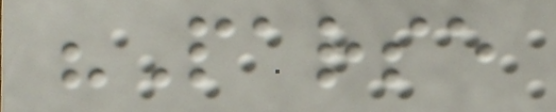"Parse
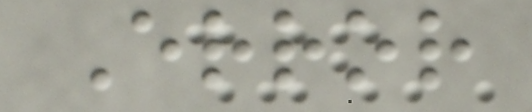Error
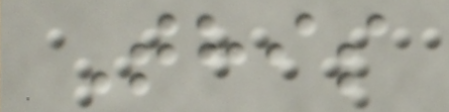This
